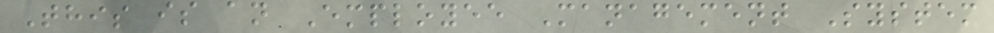This is an Employee Management System
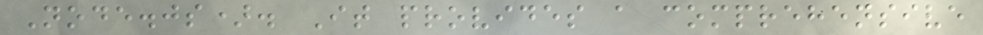Node.js). It provides a comprehensive
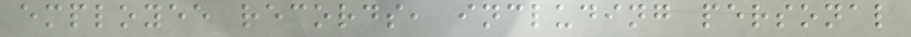employee records, including personal
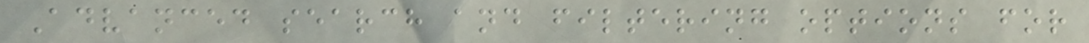Advanced search and filtering options for
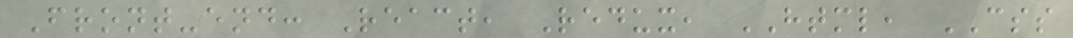Front-end: React, Redux, HTML, CSS
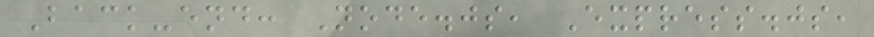Back-end: Node.js, Express.js,
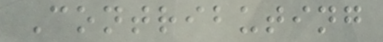Contributing
